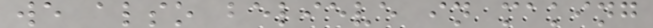we also believe in making
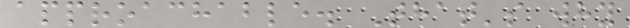approachable. That's why
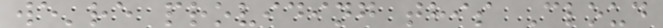we're providing this Cloud
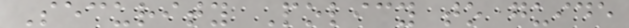Security Policy to guide
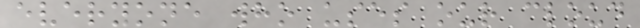everyone who uses our cloud
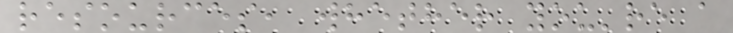resources, whether you're a
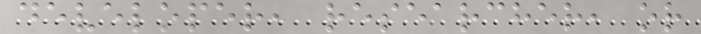developer, researcher, or
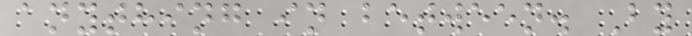anything in between. By
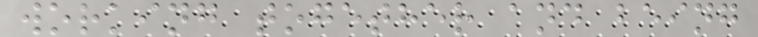working together and being
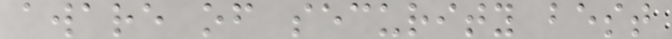aware of security best
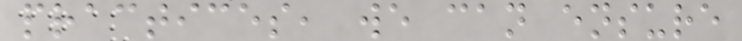practices, we can ensure
